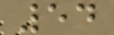54
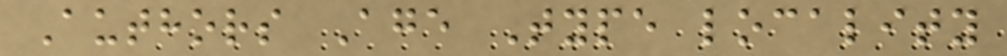Authors Age Type locality
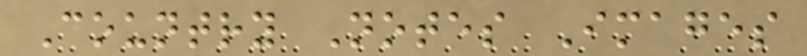Country Notes Images
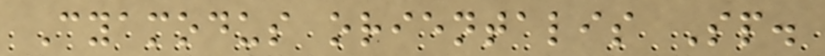Cyamodus orientalis Sp.
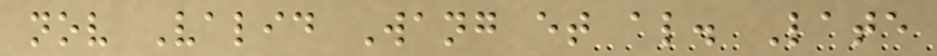nov Valid Wang et al. Late
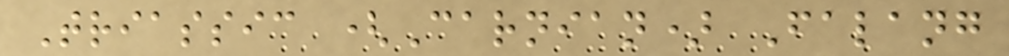Triassic (Carnian) Falang
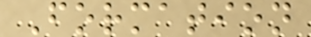Formation
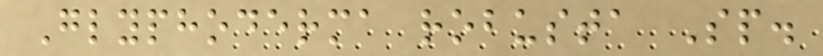Glyphoderma robusta Sp.
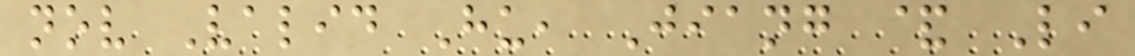nov Valid Hu, Jiang & Li
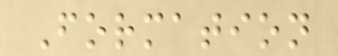Formation
